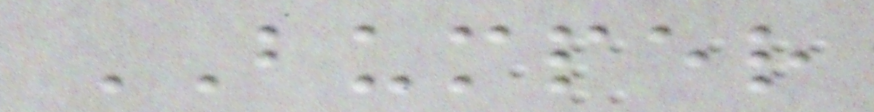BUMPER
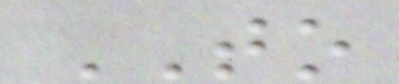TO
